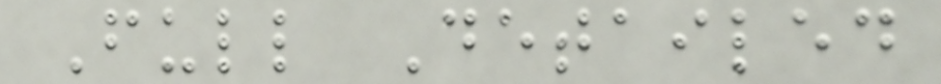Full Detailed
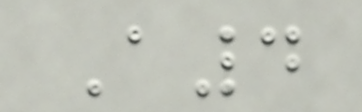A4
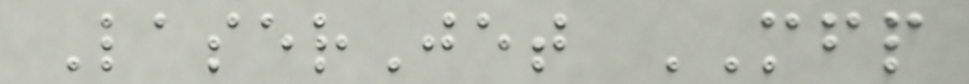LaserJet MFP
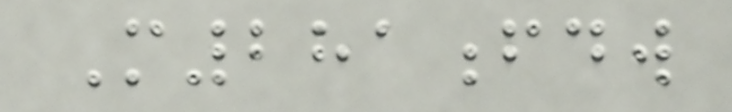M281fdw
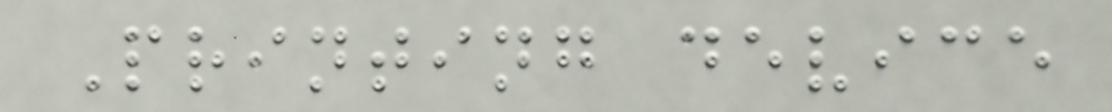Printing device
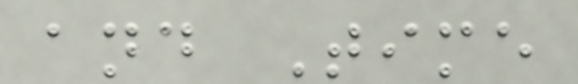and Time
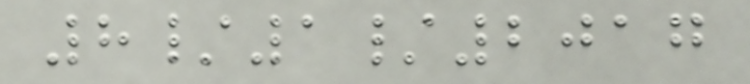8/1/2017
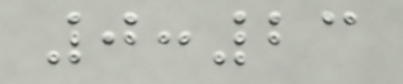0:23
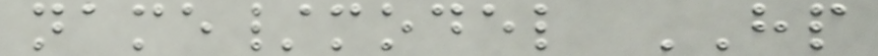name/model HP
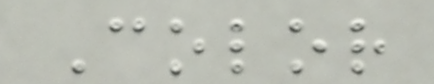Color
